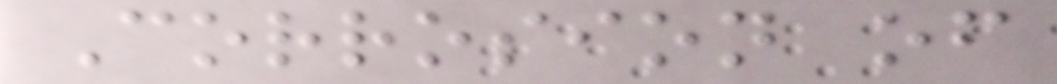Corrosion of
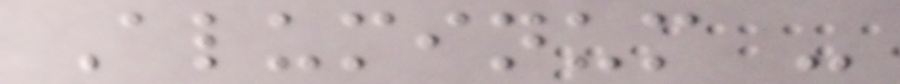Aluminum -
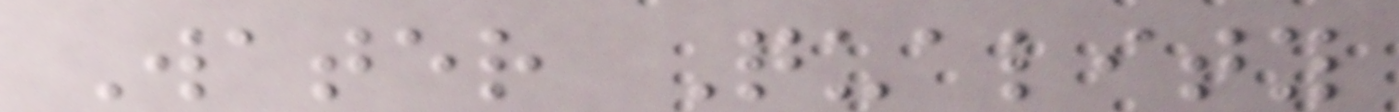Water Quality
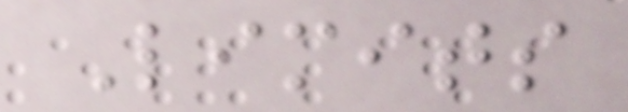Limits
